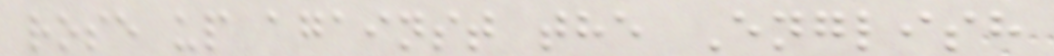rose up against the English
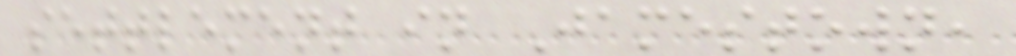settlement in Jamestown,
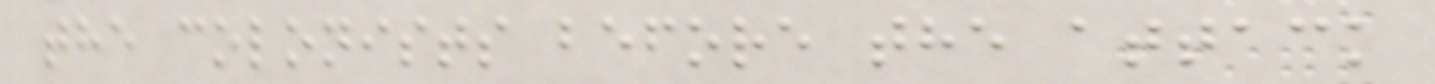the colonists before the attack
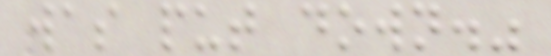was put down."
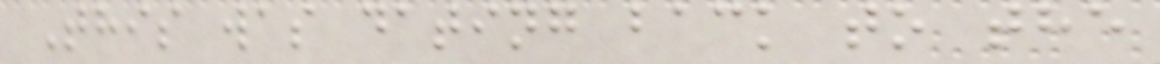This was dating back to the
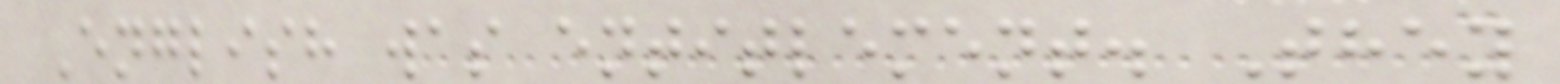English was entitlement. They
